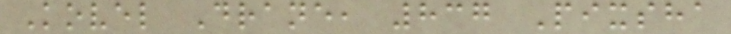Kovel Drane, 837 Pixsha
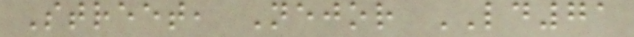Street, Nejor LD71
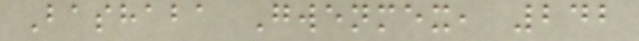Bashaba Gwenmex, 242
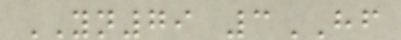YN79 3HF
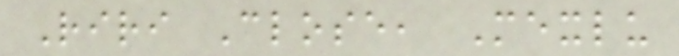Riri Close, Mexlu
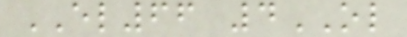EL66 4OL
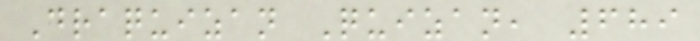Draquizan Quizan, 689
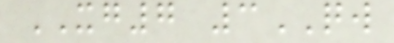XG7 3QW
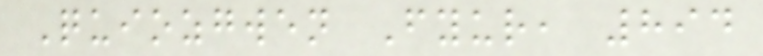Quiozgwen Fyur, 894
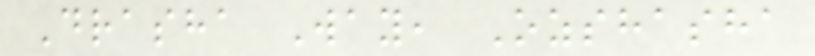Drasha Way, Ozshasha
